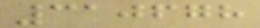310678
